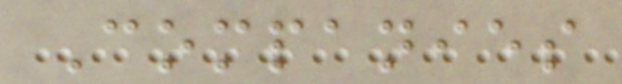Companies
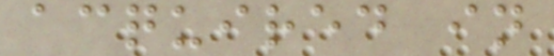acquired in
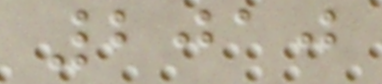2010
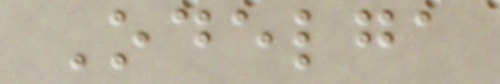Odelga
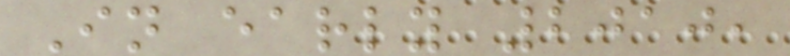In early 2010,
